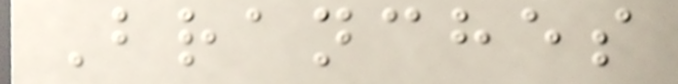Branches
